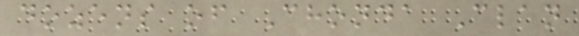dozens of Chonda Clan
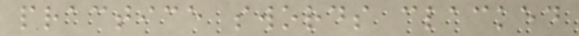practice swords clacked
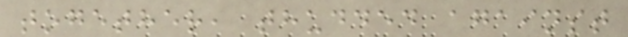together, thudded against
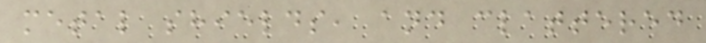metal shields, and clattered
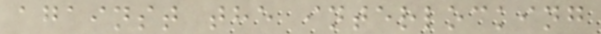against the interlocking
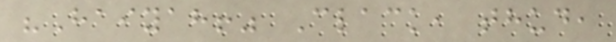"Haiyah!" Clack, thud,
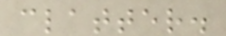clatter.
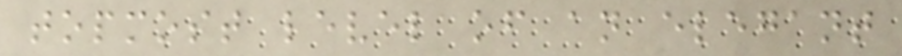topmost level of an elegant
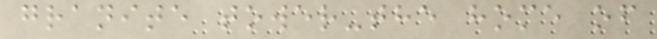granite tower-the home of
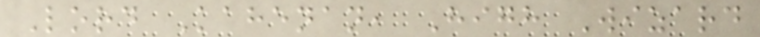Lord Kahenan, High Wizard
